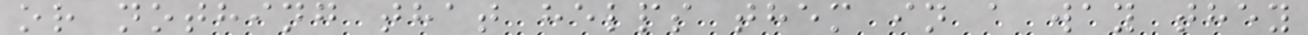or nothing that helps them in a way they
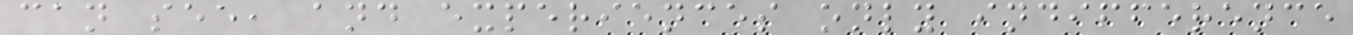can see, and experiences only indifference
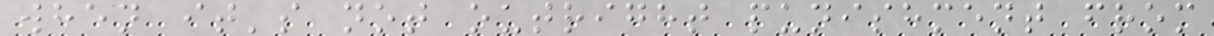when it's not outright punishment from
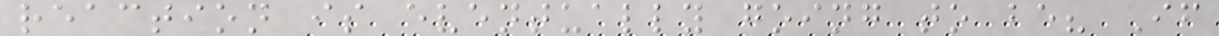reaction is eventually going to be? If
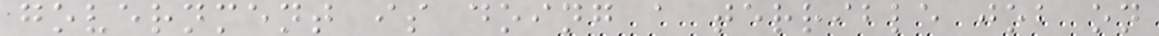government is doing a terrible job on
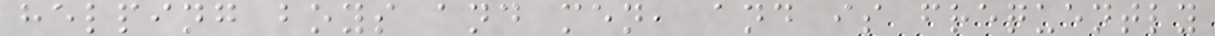helping boys and men, and is frequently
